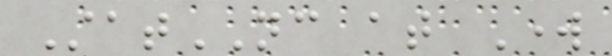StatNC at Work
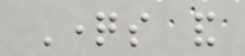Questions and
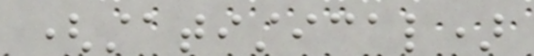(statistical)
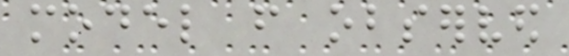model from observed
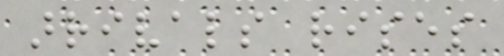arrivals rises
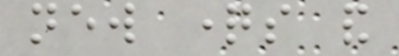new questions and
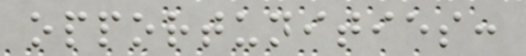opportunities:
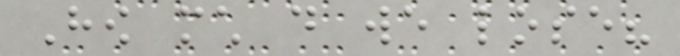How much do we lose?
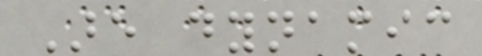Are dynamic
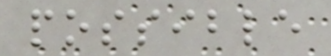possible
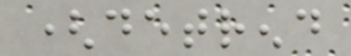(detrend
